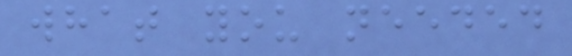what you needed
